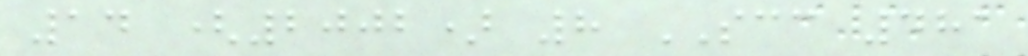14 (2002) 8 SCC 481
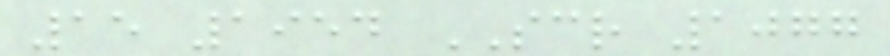15 1954 SCR 1077
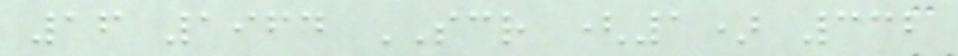16 1964 SCR (1) 332
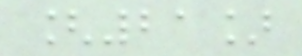[21]
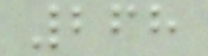268
